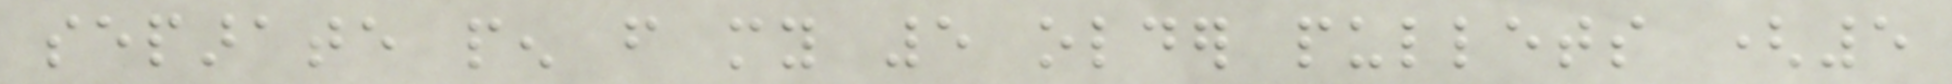separate pen from my 5 older pullets (5
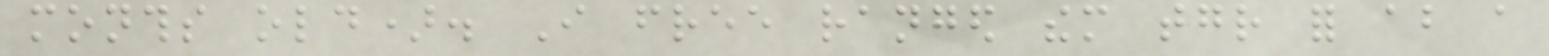months old). I free ranged them together for about a
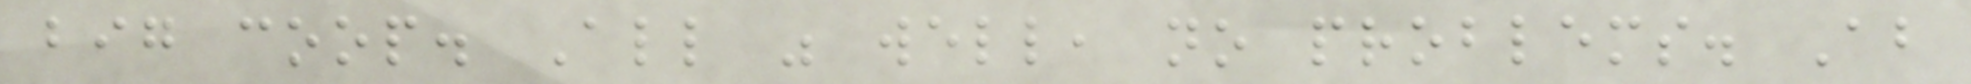big coop. All was well, no problems. About
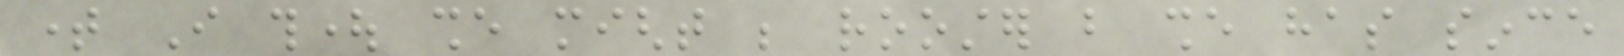time I thought she might be rooster but she has since
